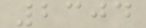2304
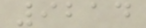9214
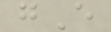gE
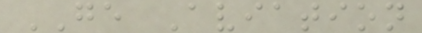GE Aviation
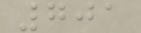701
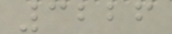3226
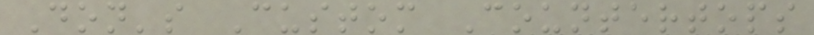Don's Custom Countertops
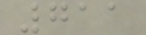711
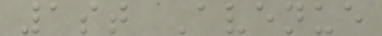1st Avenue
